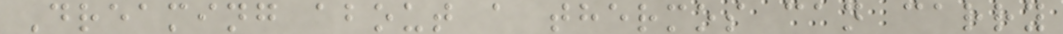Dreaming about a thermos can carry
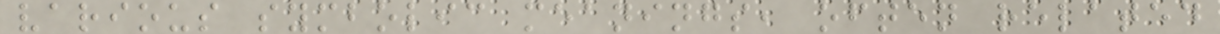various symbolic meanings, often related
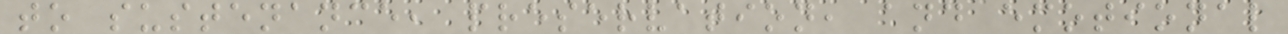to sustenance, preservation, and emotional
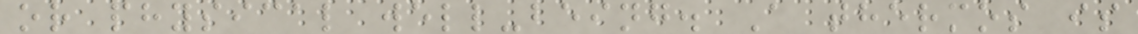or physical well-being. A thermos is
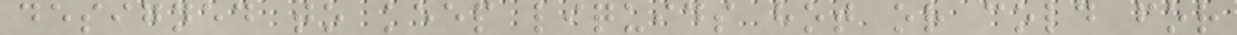designed to keep liquids hot or cold for
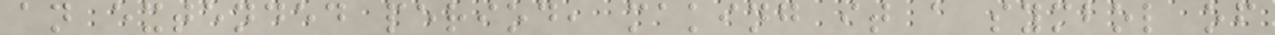an extended period, making it a symbol of
